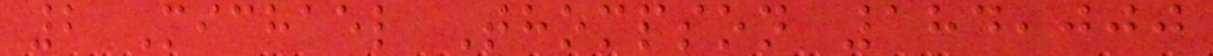2 Michael Thompson 184,000
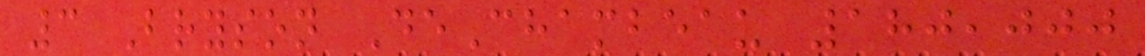3 Bryson DeChambeau 180,000
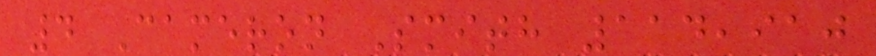4 Cameron Smith 114,910
